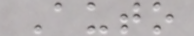Auto
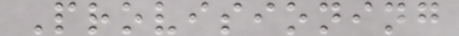Provisioning
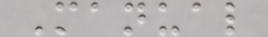Manual
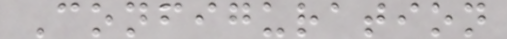Configuration
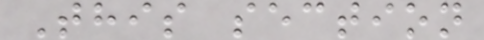This section
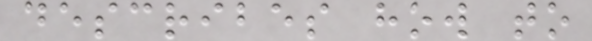describes how to
